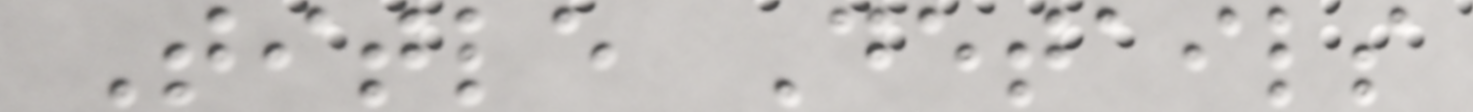Title Details
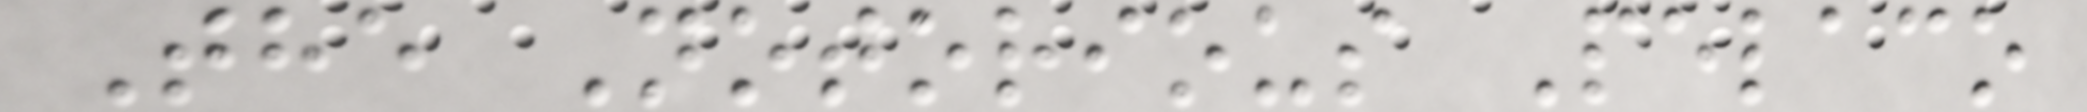The Notorious Pelaco
